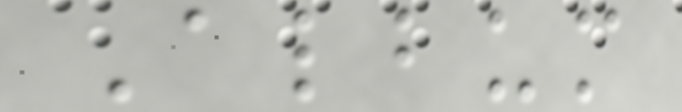Album
